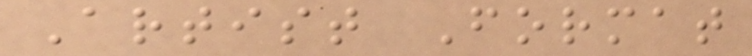Artist Format
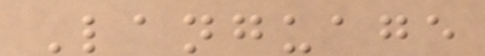Language
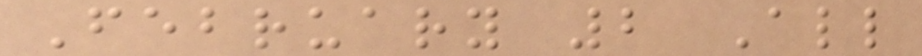February 2 All
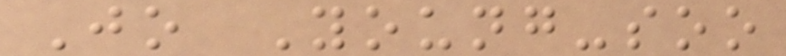Jo Young-soo
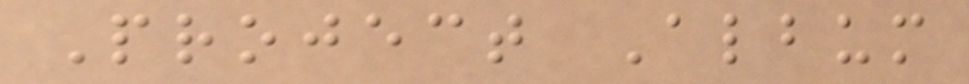Project Album
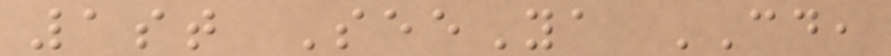1st SeeYa CD,
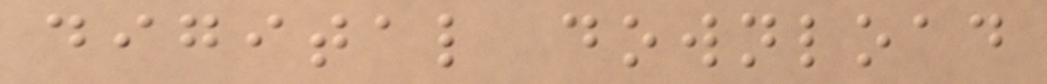digital download
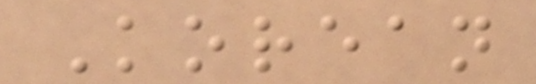Korean
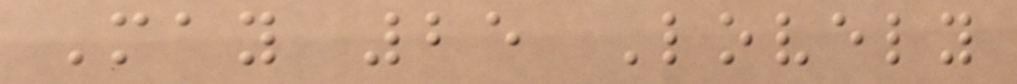May 25 Lovely
